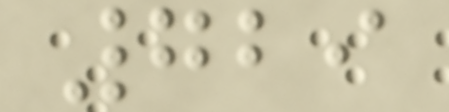729
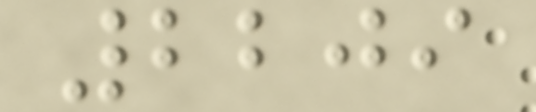2209
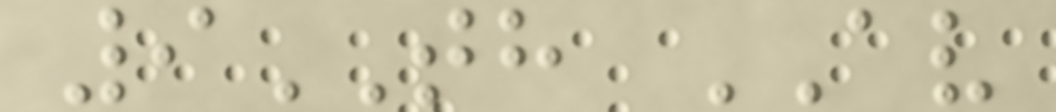9TH AV
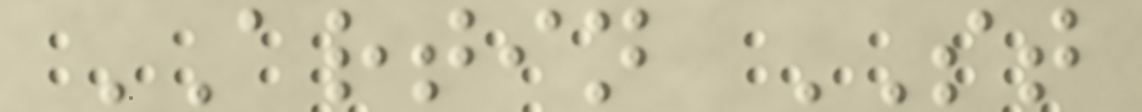ARTIN ST
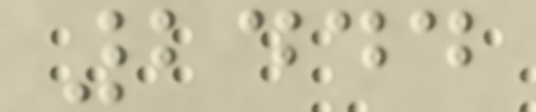2444
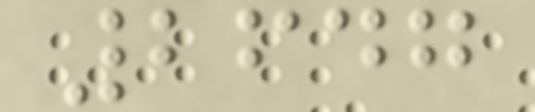2647
